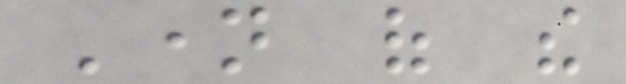Name of the
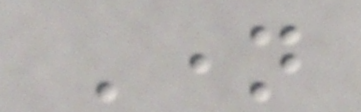Name
